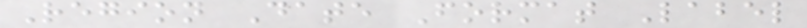Region Date Format Label
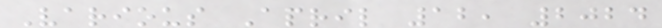Various April 12, 2024
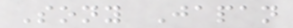Sony Japan
